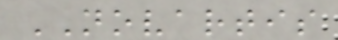NOVARTIS
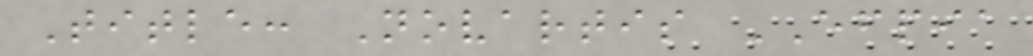Title: Novartis EFPIA
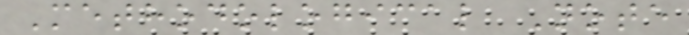Methodological Note
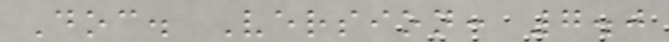Doc. Version: 7.0
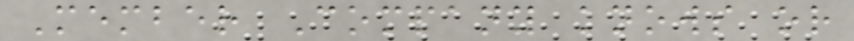Member Company knows or
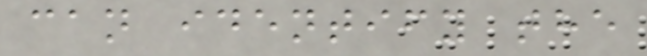can identify the
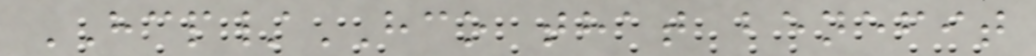HCP/HCO that benefit
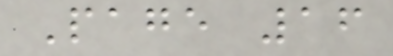Page 16
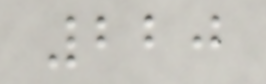220
